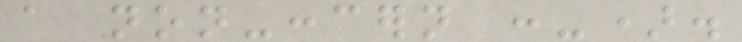a non-concern :-).
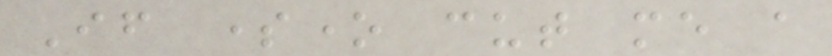If someone cut me a
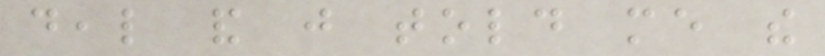deal and just told me the
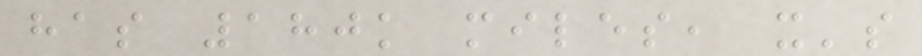has 180k miles, it's
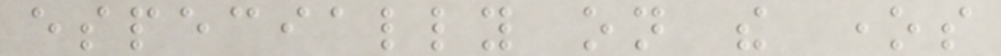especially on the ones
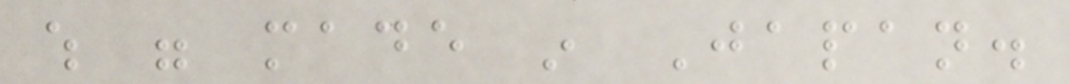which were made in Japan.
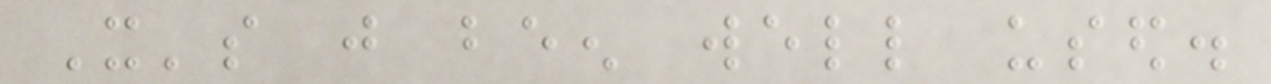It's just been well used.
